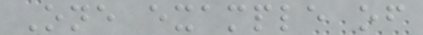One example of
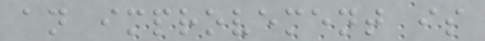an improvement is
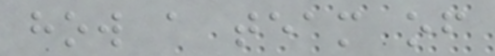how a team of
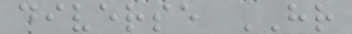diverse HR
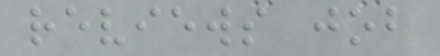reviews job
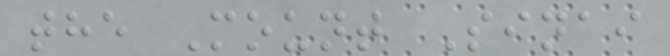the Mount Sinai
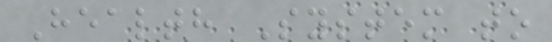Health System to
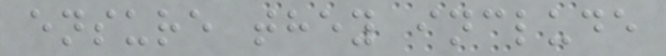ensure they include
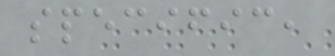specific,
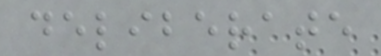deliberate
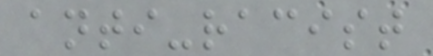anti-racist
